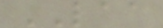LAA
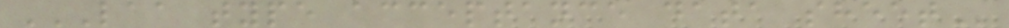LAA TYPE ACCEPTANCE DATA SHEET
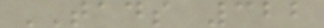TADS 322
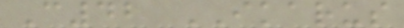C42 IKARUS
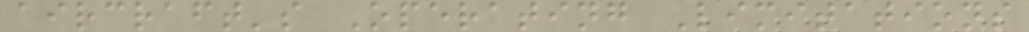aircraft's Operating Limitations
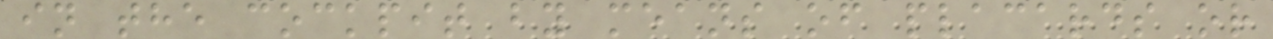in the cockpit by means of placards or
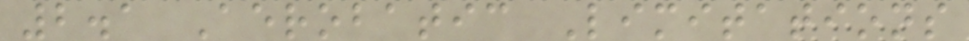2.1 Aerobatic Limitations
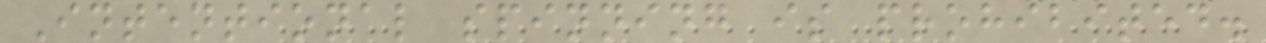Intentional spinning is prohibited.
